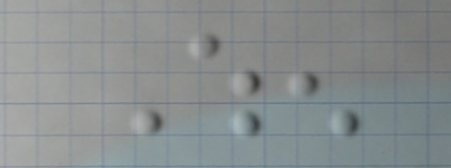When
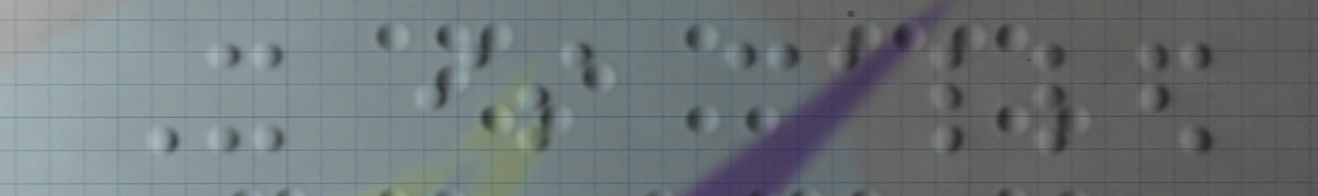It is called
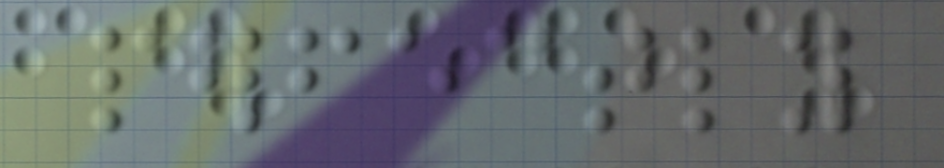perfectly
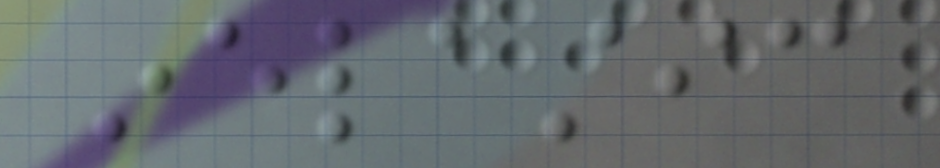inelastic
